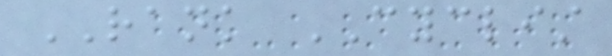RANK CYCLIST
